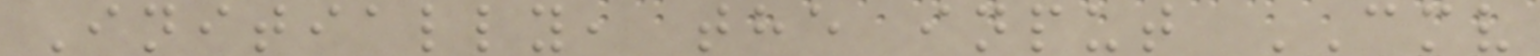Initially, the input CMV
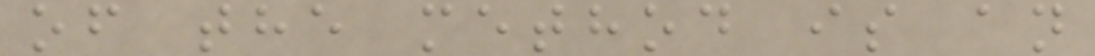of the method is an
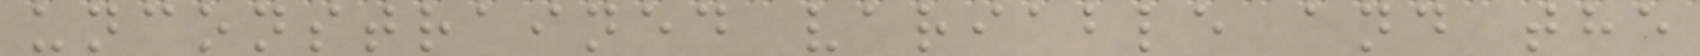unconstrained variable and the
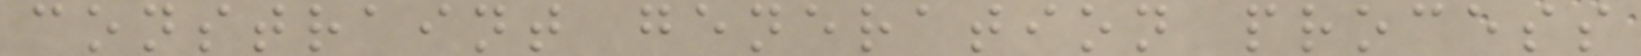constraint generation process
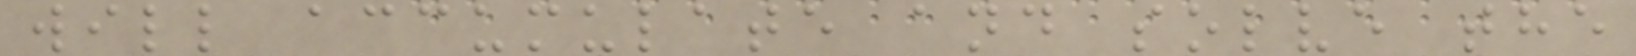will accumulate and solve the
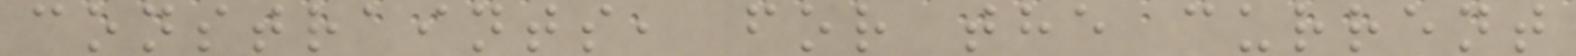constraints, for the current
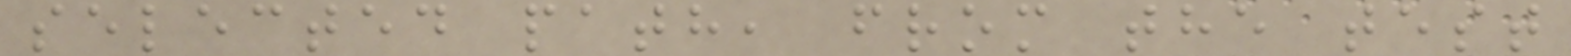selected path, from the test
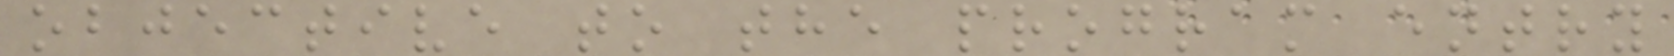objective to the program entry
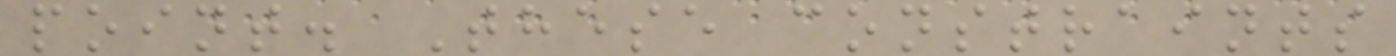point. These constraints
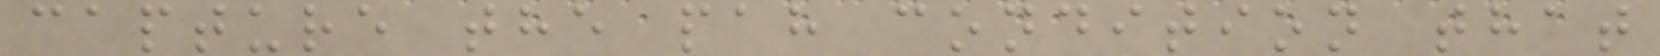capture the pah condition that
